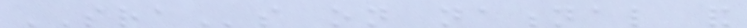SRAs on national and
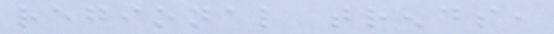regional trends,
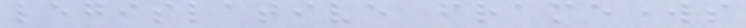legislative frameworks
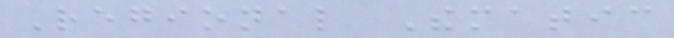Regional Thematic
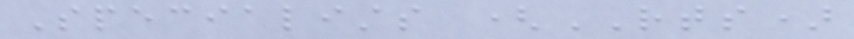Specialists (RTS)
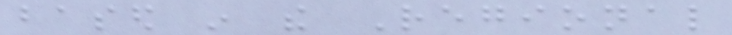based in the Regional
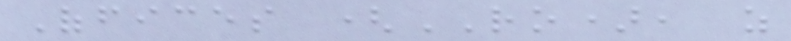Offices (RO), as
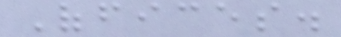Offices.
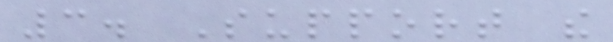3. Support the
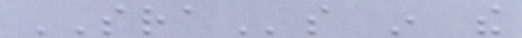SRAs in the
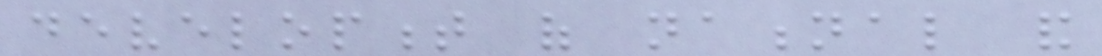development of national and
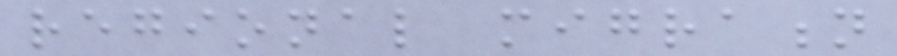regional migration
